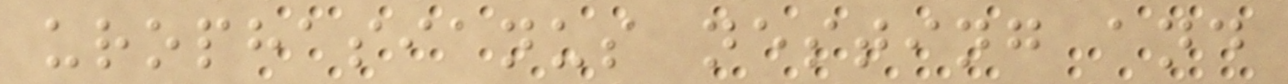urophasianus nesting and
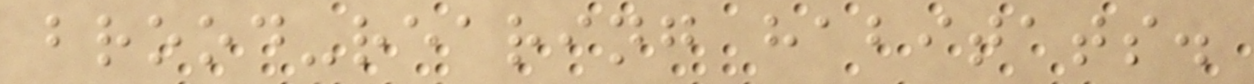brood-rearing habitats.
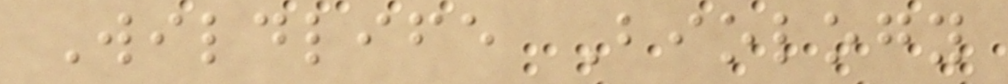Wildlife Biology
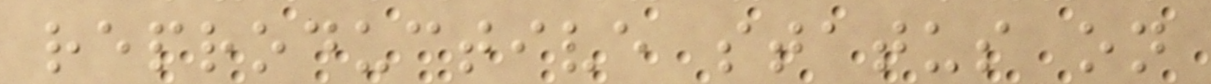reproductive status on
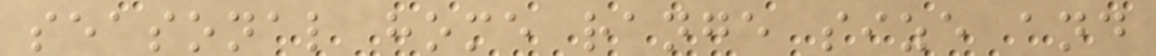seasonal home range size and
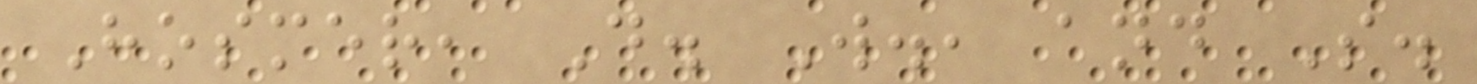Hosmer, D. W., and S.
